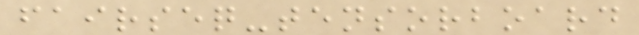fairseq-tensorboard
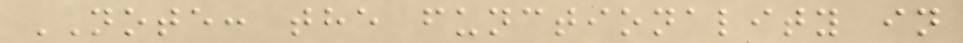NOTE: the functionality in
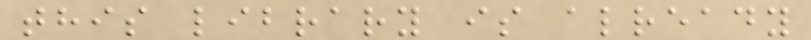this library is already
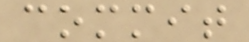commit
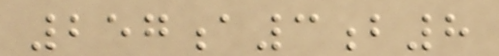257a3b8
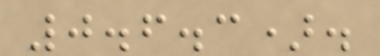0.6.3).
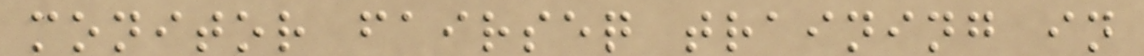monitor fairseq training in
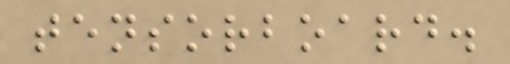tensorboard.
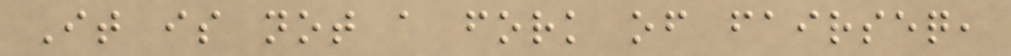It is not a fork of fairseq,
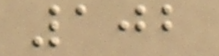102
